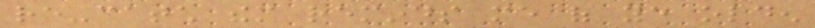re-catch them reminds me of ye olden
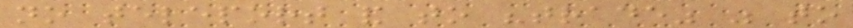no teleport and to "trade" was to
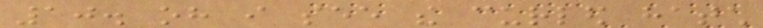10. oh i see the curled hatch
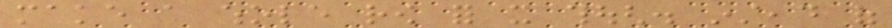make a whole row for it though. instead of
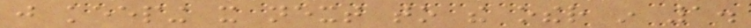just keeping it next to the other in 1.
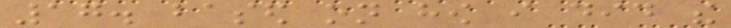17. based on how i did the
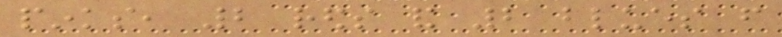pinks, 2 reds and 2 blues from
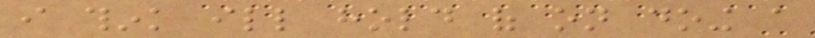i think ill hold of on doing a
